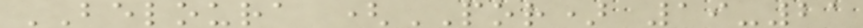BELOURA (POR) 19-21
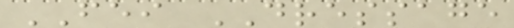FEI DRESSAGE
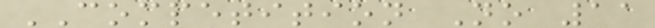COMPETITION No 11
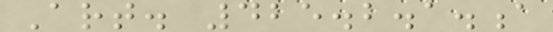Art. 425.2.1.a
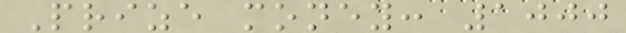Prize money: 1000
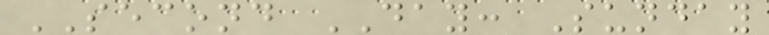SECOND DAY: Sunday
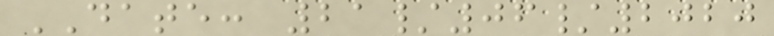DATE: 21/06/2020
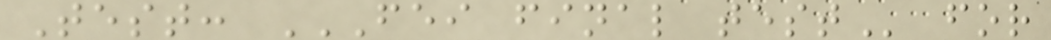Test: FEI FINAL TEST for
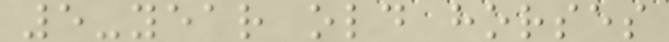5-year old horses
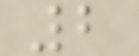2
